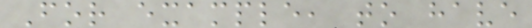For example, to have
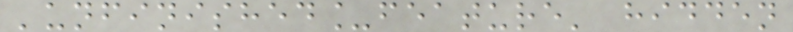'unfinished_feature' hidden
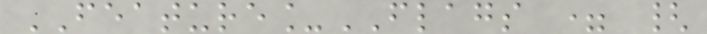FEATURE_FLAGS = {
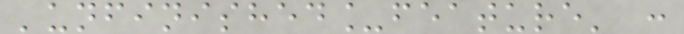'unfinished_feature' :
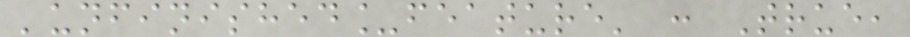'unfinished_feature' : True,
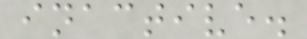inactive.
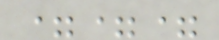===
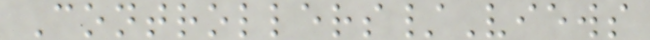Controllers/Views
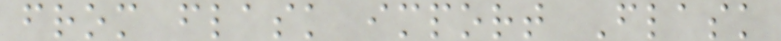from flask import Flask
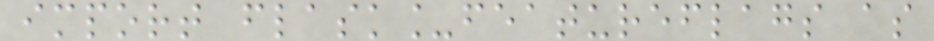import flask_featureflags as
